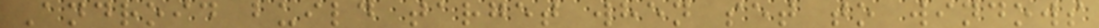Android build target when set to windows
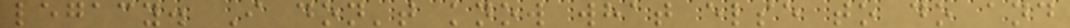legacy. I don't know what else to do and
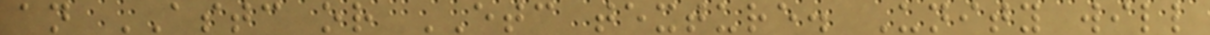an ASTC or ETC texture. Unity will
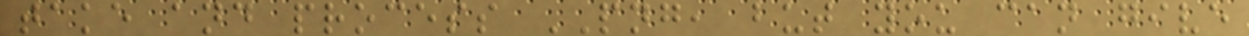take and process PNG, but you can give
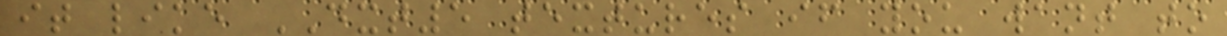it like DXT5 textures if you want to
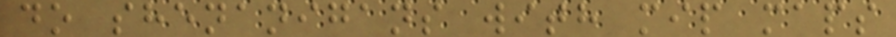do shenanigans with mip maps
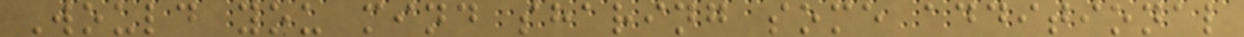Would you mind sharing some additional
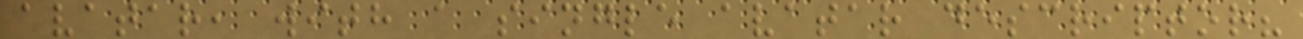avatar, with a single avatar descriptor?
